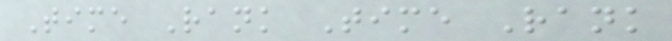Time Rank Time Rank
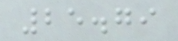25.79
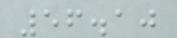56.10
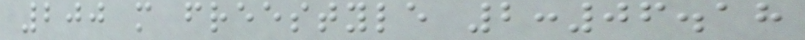200 m freestyle 2:06.18
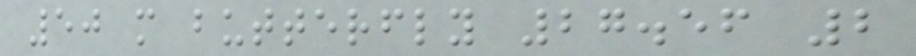50 m butterfly 27.56 2
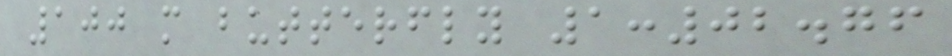100 m butterfly 1:02.76
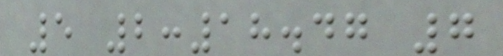5 2:18.47 7
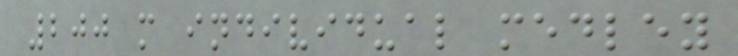200 m individual medley
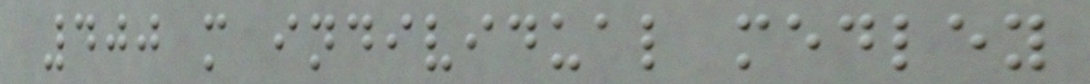400 m individual medley
